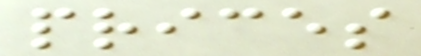prices
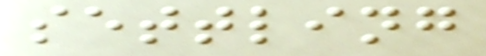settling
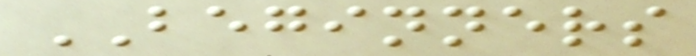BEGINNERS
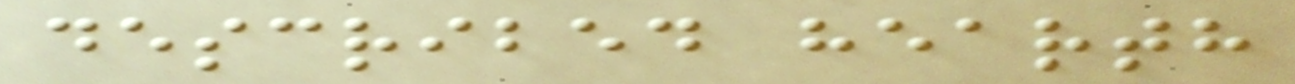described hearth
